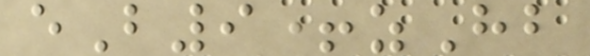eB9+zHb
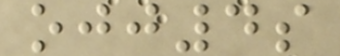ojj4s
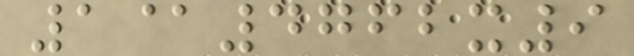1@4762x9
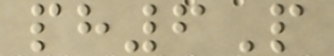ph6P
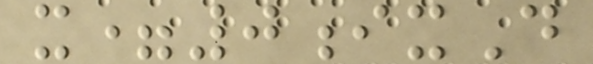x=0ixD
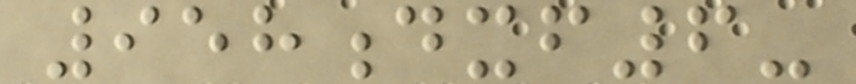958dxf6-
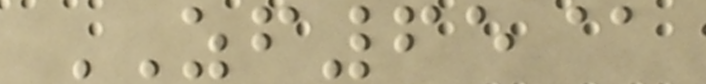ZF65@
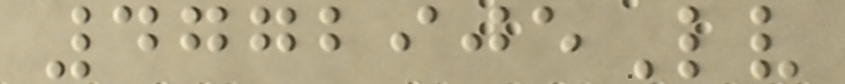4772905Lv
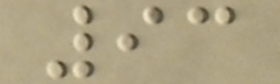93
